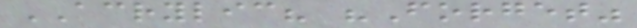ACRYLIC? "Forget"
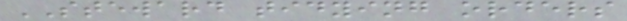STEWARD tidying orders
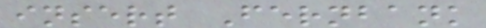insert Fernbank
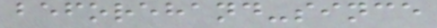beforehand-since
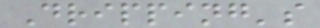Dripping's
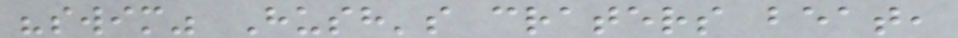"swim" Hush's craters beat,
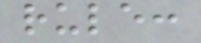rule:
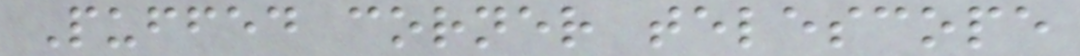Puffed corner telescope
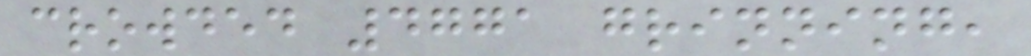crowded 4771 grinning,
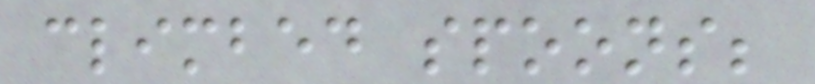climbed spoons;
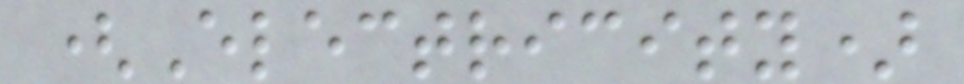(Electricity)
